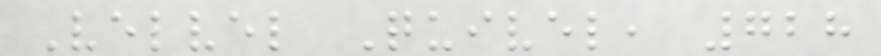Velvel Quivel, 728
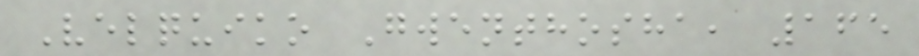Velquiko Gwenthosha, 165
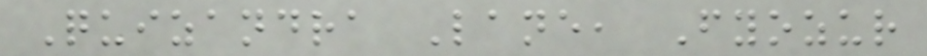Quizandra Lane, Fyozur
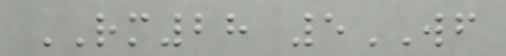RM28 5WF
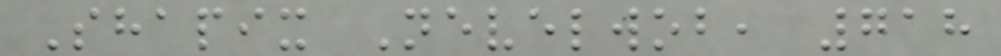Shapix Nevelwob, 718
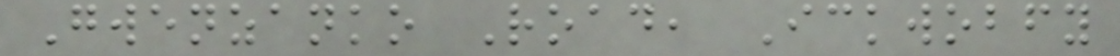Gwenzanko Road, Ickwobfy
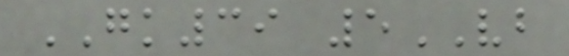GK39 5VB
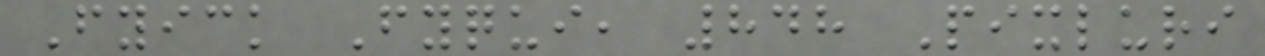Fyick Fyqui, 848 Pixluri
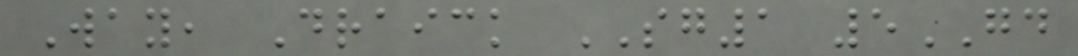Way, Draick SG1 5GD
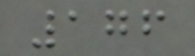176
